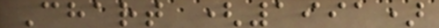Chart (1991)
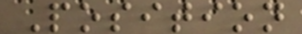Position
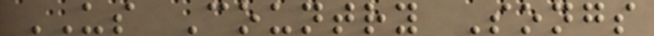US Country Songs
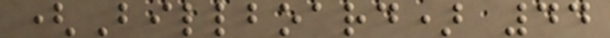(Billboard) 44
